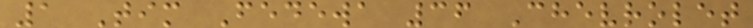1 Tim Fedewa 36 Chevrolet
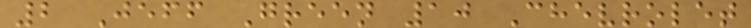2 Jeff Green 10 Chevrolet
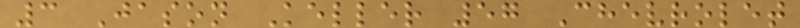3 Jason Keller 57 Chevrolet
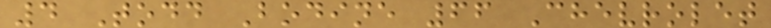4 Todd Bodine 66 Chevrolet
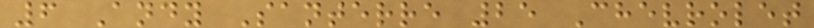6 Andy Santerre 25 Chevrolet
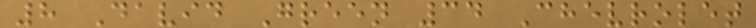8 David Green 34 Chevrolet
